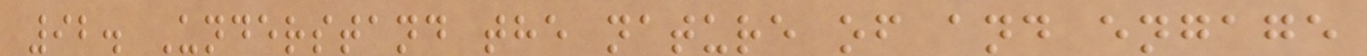92. Understand the nature of and engage
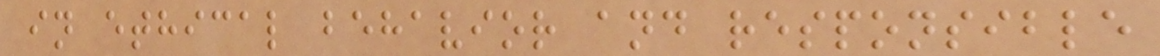in ethical behavior and responsible
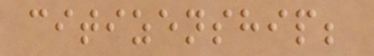citizenship;
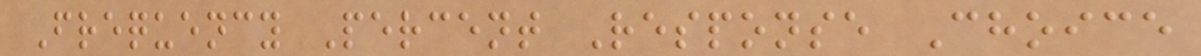Frequency Percent Response Choice
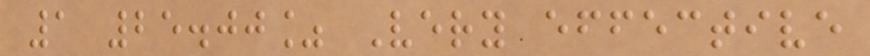1 25.00% Very effective
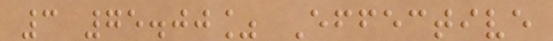3 75.00% Effective
